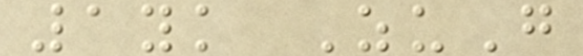1yk ZuG
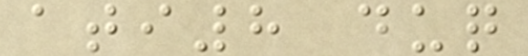ati8 duq
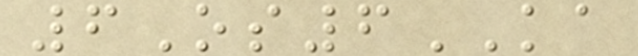6Os6KA
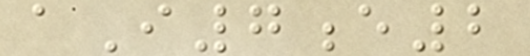aI7e2
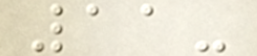11-
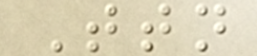Ttn
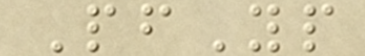PfYp
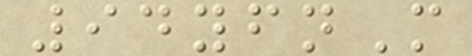94yfnM
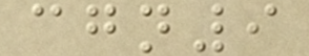cgn9
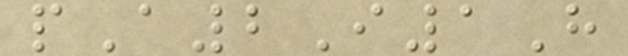pA2I1H
